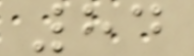84
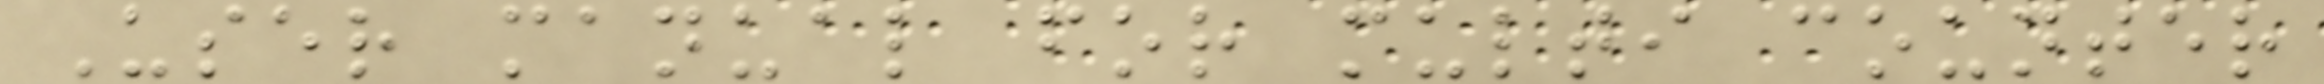User manual for multi counter
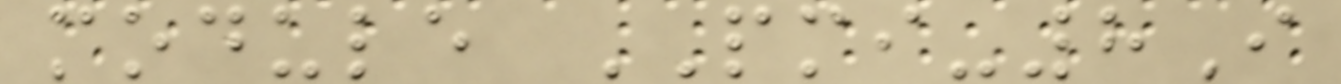module PMI-8I
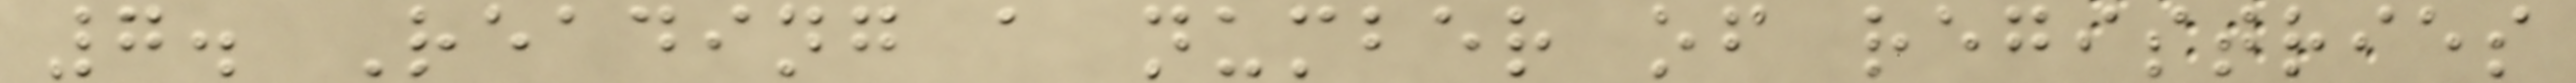7. Reading a number of registries
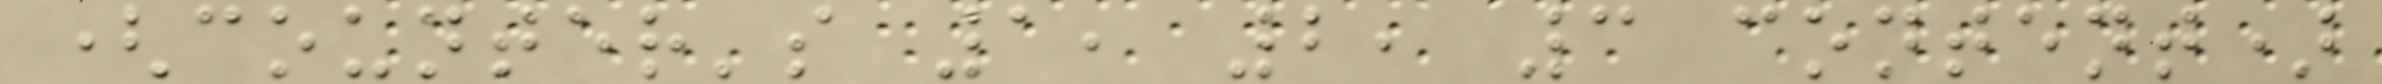(counter's 1, 2, 3 content)
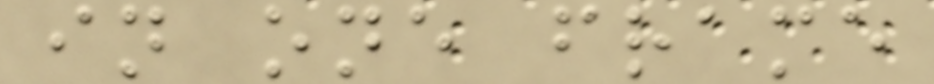in one frame
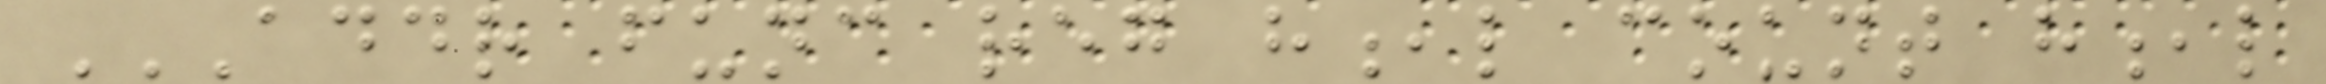ADDR FUNC REG H,L COUNT H,L
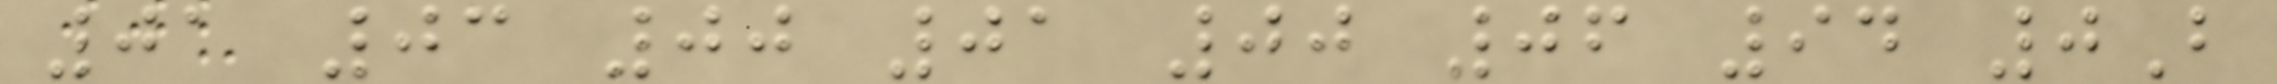01 03 00 01 00 06 94 0B
